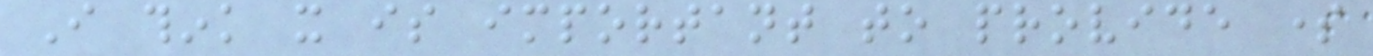I think it is important to provide some
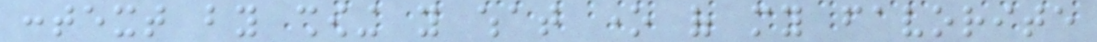context by showing you what one of my favorite
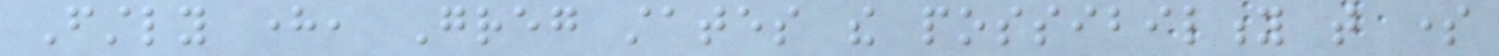Firstly here, Greg states the possibility that some
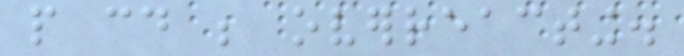people could be overreacting.
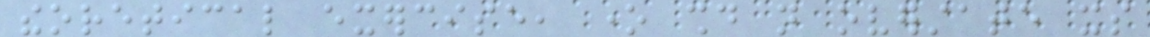theoretical exercise, one should not overstate its
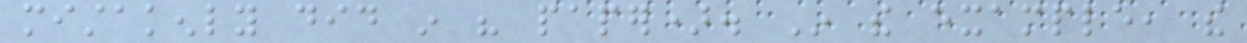mistakenly did in his paper). In the example, the
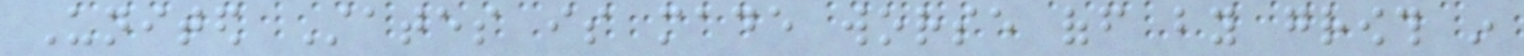United States is made worse off by growth in
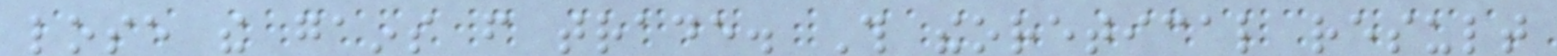lose the gains from trade. This theoretical result
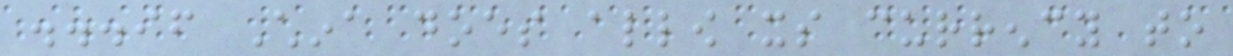...if China does allow its currency to
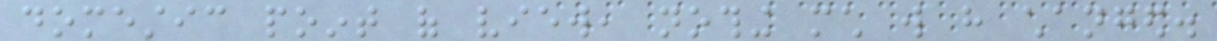domestic point of view, nothing much will have changed.
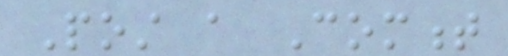Post a Comment
